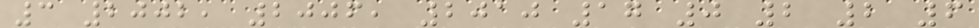3 2002, 2006, 2010 17 0 2 2 6
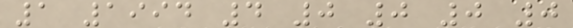1 1994 4 0 0 0 0
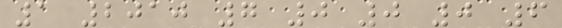1 2010 7 0 0 0 6
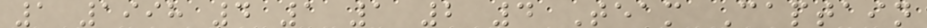1 1998 4 1 1 2 4 Team Captain
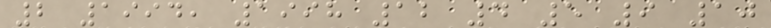2 1994, 1998 12 4 5 9 10
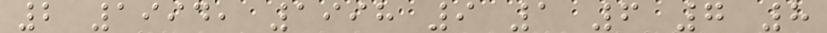2 1994, 1998 9 1 6 7 8
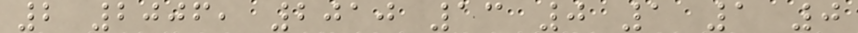2 2006, 2010 13 0 1 1 0
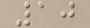10
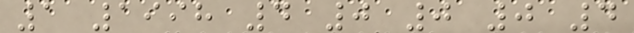1 1998 4 0 0 0 4
